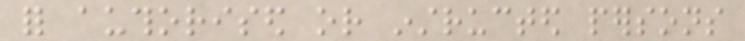for authorised or instructed persons
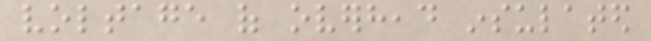voltage of overhead insulated
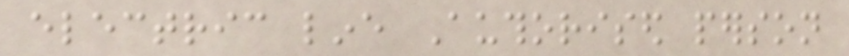electric line Authorised person
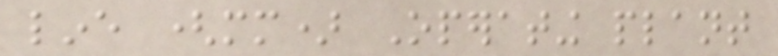line (mm) Operating plant
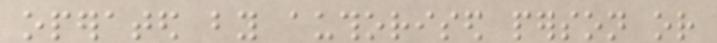operated by authorised person or
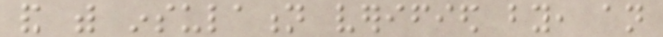and with insulation verified by, an
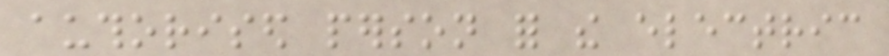authorised person for the electric
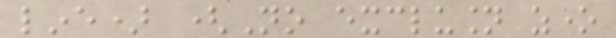line) (No exclusion zone
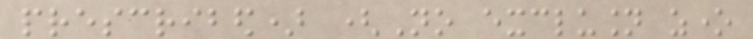prescribed) (No exclusion zone
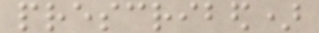prescribed)
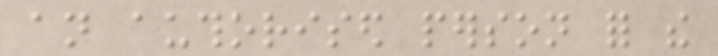an authorised person for the
